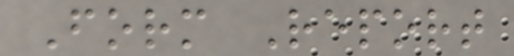Form Report
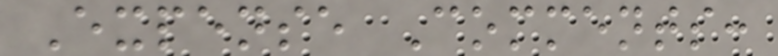Expense Comments:
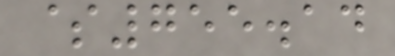$755.14
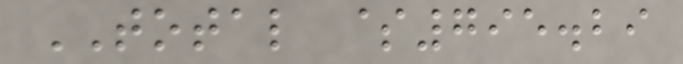TOTAL $795.29
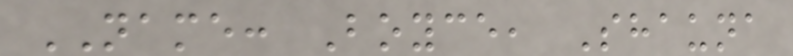NAME: Boyce, Shauna
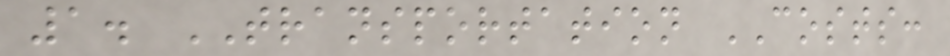1. TRANSPORTATION COSTS:
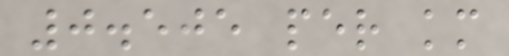0.505 per km
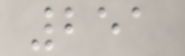251
